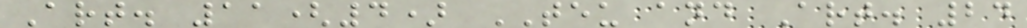Art. 11(4) TEU and Art. 24
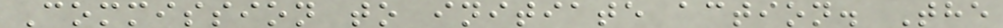Commission to initiate action. The
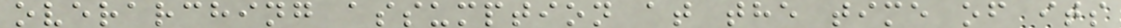overarching assumption at the time of its
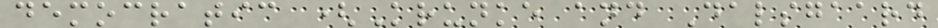democratic (Krunke and Dalsgaard
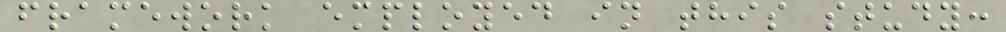framework employed in this study:
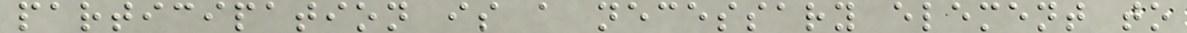participation is a necessary element to
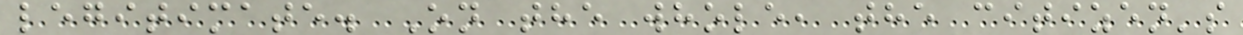legitimate. On the whole, the citizen's
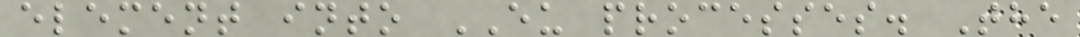element into EU processes. The
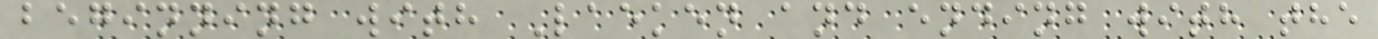beginning with Laeken and ending with the
